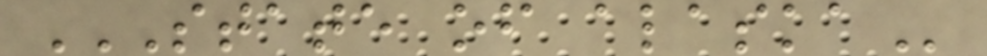STATE OF ALASKA
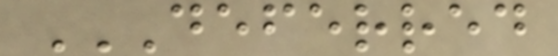DEFERRED
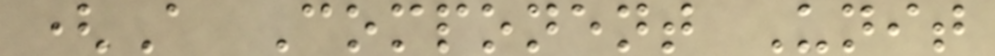(A Component Unit
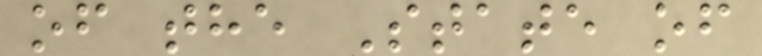of the State of
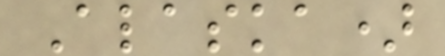Alaska)
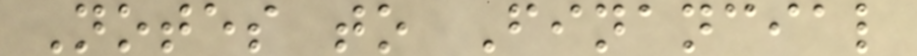Notes to Financial
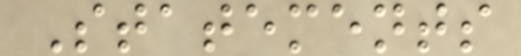Statements
